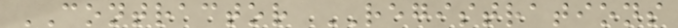CONTRACTOR REGISTRATIONS
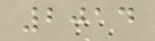2014
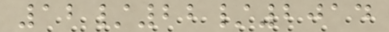12/22/2014
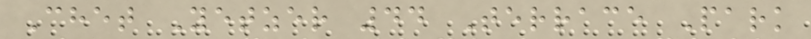Chet Yetzer 44 Terrace Park
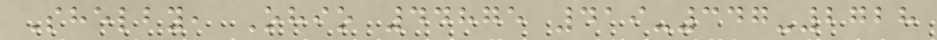Shelby, Ohio 44875 419-347-2728
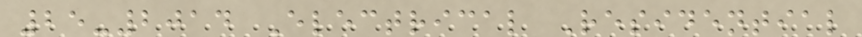25-2014 Electrical Residential
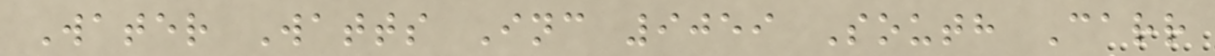Water Watts Inc 9059 South Carr
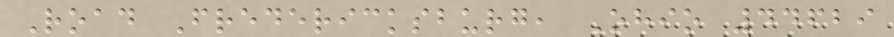Road Fredericksburg, Ohio 44629
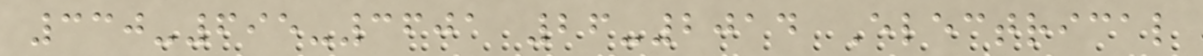330-695-3601 26-2014 Electrical
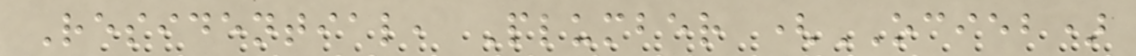Residential, Plumber (OCIEB)
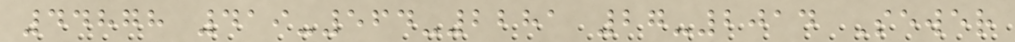44878 419-564-2281 27-2014 Sewer
